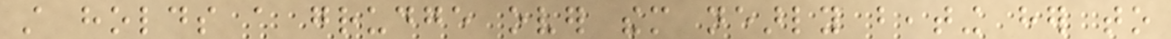still holds a grudge over them nearly beating her to
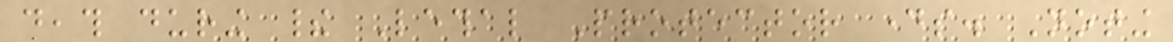death during their Lethal Protector days. Noting
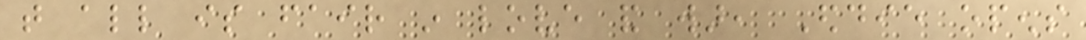that all is fair in love and war, Eddie opens
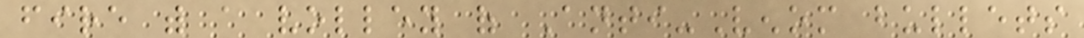fire with a volley of Anti-Venom bullets
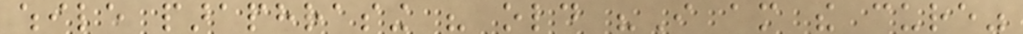while paraphrasing his old "I am the cure"
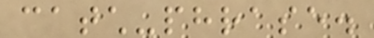catch-phrase.
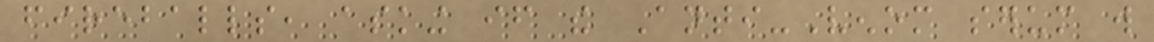fireballs, asking if the Anti-Venom serum will
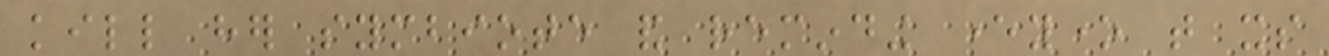kill her symbiote and reminding everyone that its
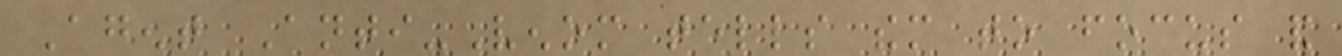Agent Anti-Venom tells them to focus and
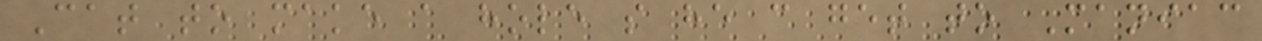Cat to make a hole so he can get to Maniac
